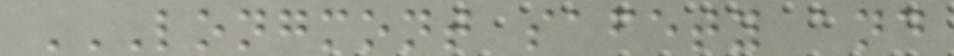LONGMONT SAFETY AND
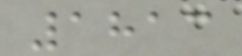1813
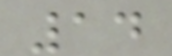14
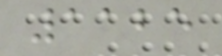1125
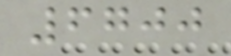6700
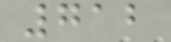712
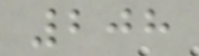208
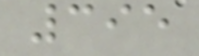395
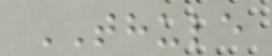THULE
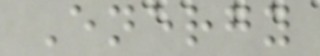Energy
